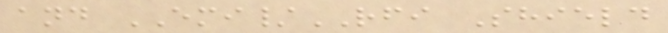and EMI/RFI Shield
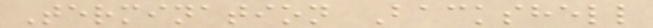Termination Backshell
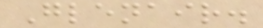Glenair.
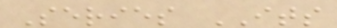Series ITS
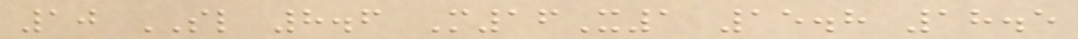10 SL 8.6 M16X1 15.8 18.5
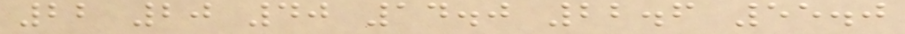22 20 40 14.0 22.6 55.0
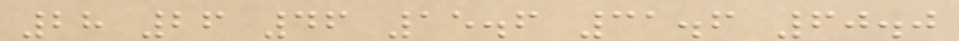28 26 46 15.6 31.6 60.0
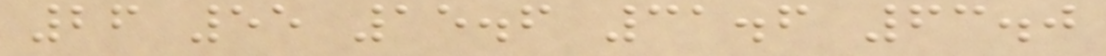26 55 15.6 31.6 63.0
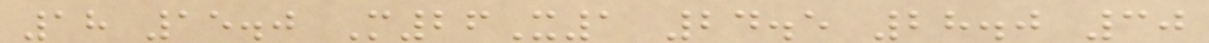18 15.0 M26X1 24.5 28.0 30
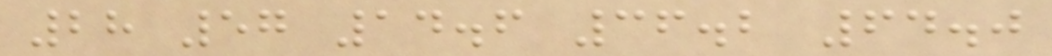28 57 14.6 36.2 64.0
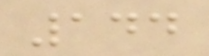144
